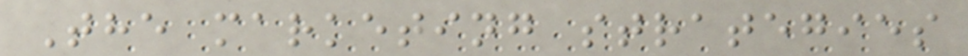The marketing strategies
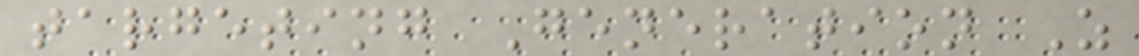targeting Generation Z
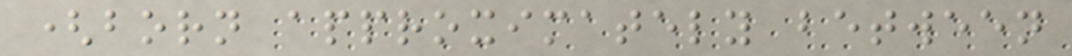(born approximately between
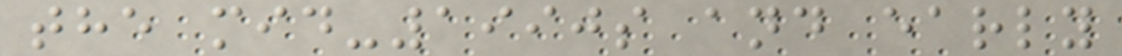the mid-1990s and early
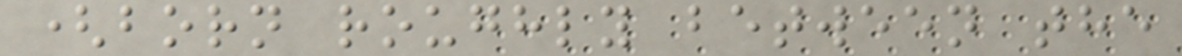(born roughly between the
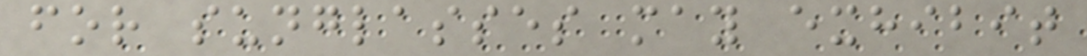for sunglasses may exhibit
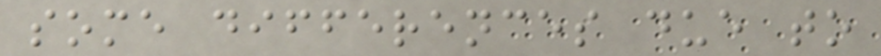some differences due to
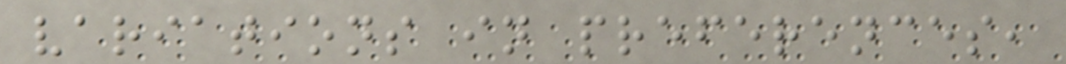variations in preferences,
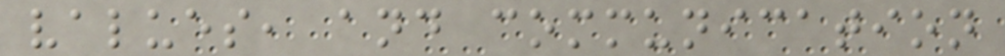values, and communication
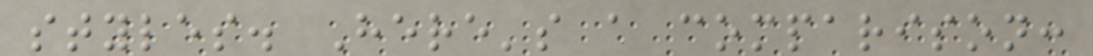styles. Here's a comparison:
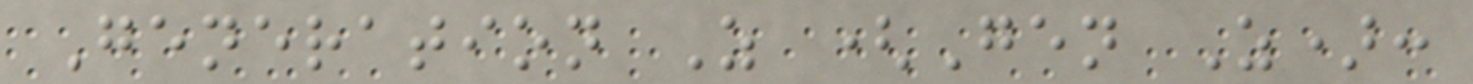Generation Z (Gen Z):
